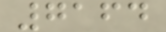7164
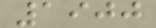1900
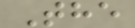The
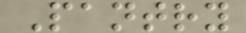Pantry
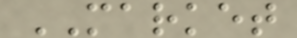MARKET
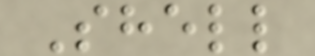Shell
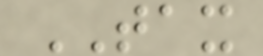TAX
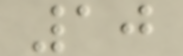10
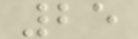25
